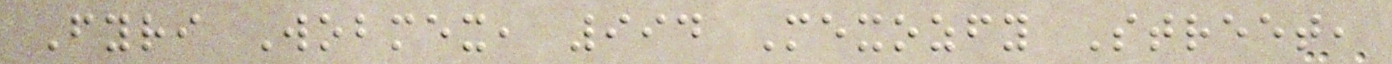Fyri Wobmex, 994 Mexozfy Street,
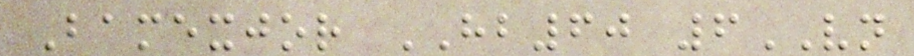Bamexjor HB60 6VN
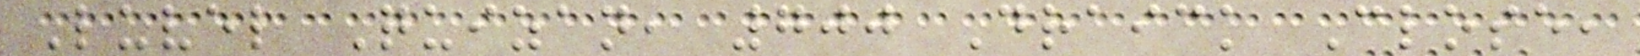Luvel Quizan, 700 Draick Close,
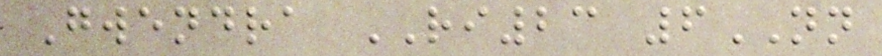Gwendra RI23 6NN
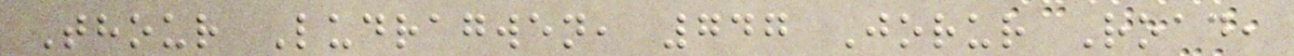Thour Ludragwen, 747 Jorur Road,
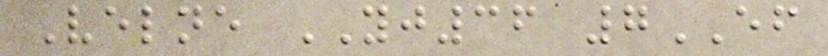Velne YJ36 7EF
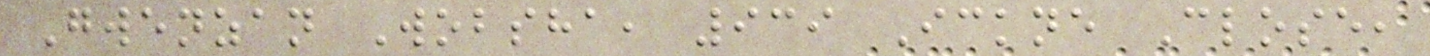Gwenzan Wobsha, 939 Ickne Close,
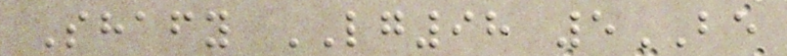Shafy LG98 5BE
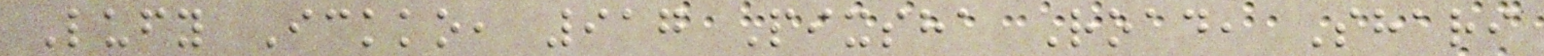Lufy Ickko, 917 Pixsha Road, Shari
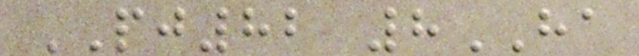PJ82 8HA
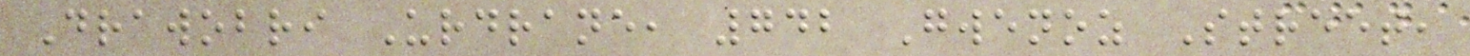Drawobri Urdrane, 742 Gwenoz Street,
